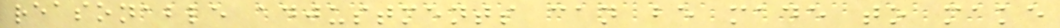reasonable adjustments can be made to make
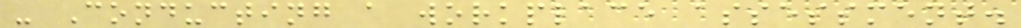- Conducting a workplace assessment.
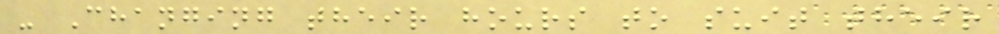- Changing their hours to suit their
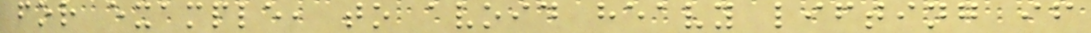for example, to avoid heavy lifting if
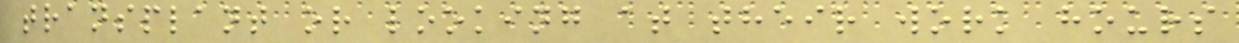transplant or looking at their work hours
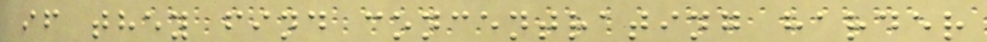if they find concentrating harder
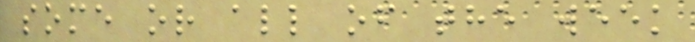some or all of the week
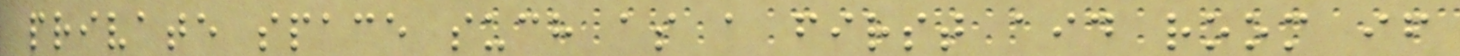private space such as a first aid room if
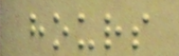hours
